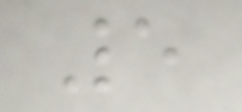5
